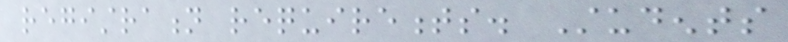registration requirements. Students
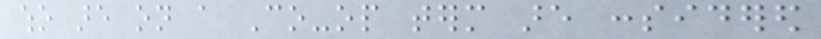who are on a Co-op term are considered
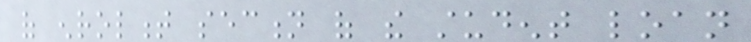of enrolment section of the student loan
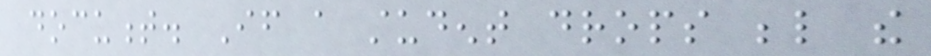document. If a student drops below the
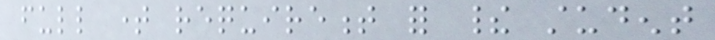full time requirement for their student
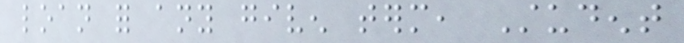loan for any given term, Student
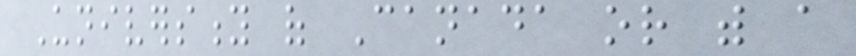University of Canada or with a
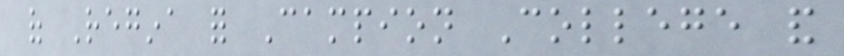of Regina for Campion College and
